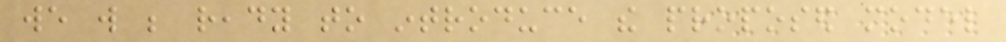we will be ready to introduce the proposed model
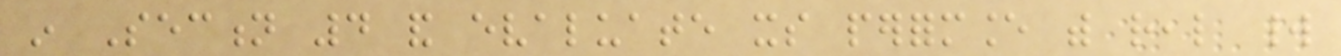in Section 4 and evaluate its performance with real world
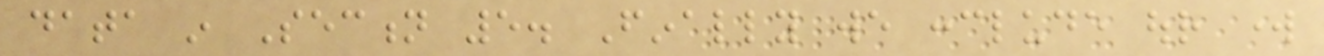data in Section 5. Finally we conclude our work
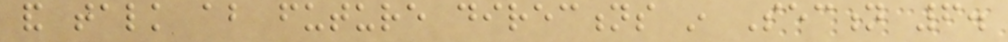and talk about future directions in Section 6.
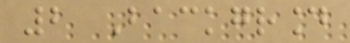2 Background
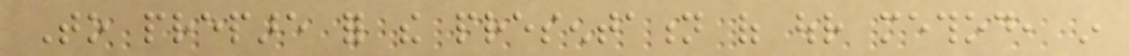To prepare for the presentation of our method, in
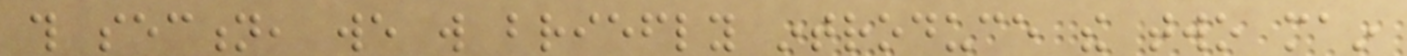this section, we will briefly introduce the two main
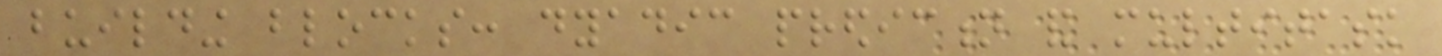building blocks: dyadic prediction and multitask
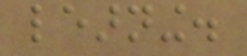learning.
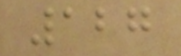127
